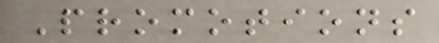Promotions
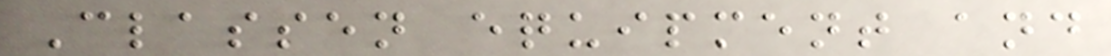Classen equipment and
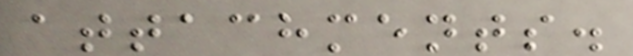attachments.
